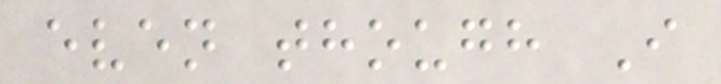even though I
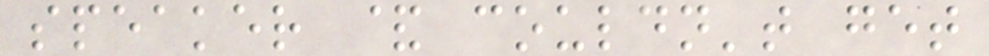speaker & couldn't get
